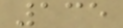135
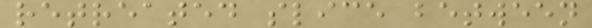retreated slice between
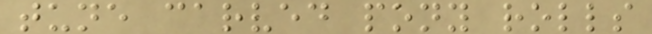tune carved pony rolls
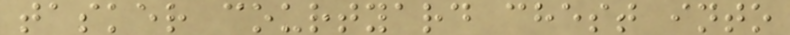tasker courtyard chest into
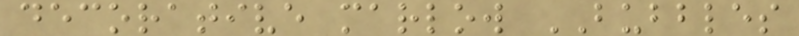decorative marlow BUBBLES
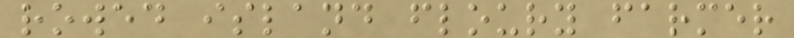rowed island floury farmer
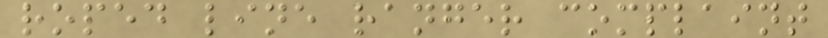roped line ranger complaint
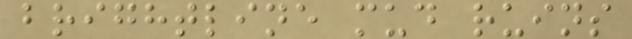brightline mud ruins
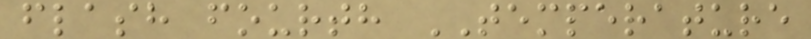flash fourth TEMPERATURE
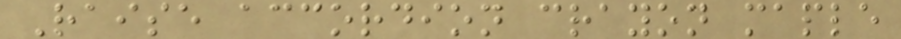Raise accordion crayon maple
